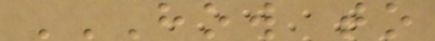HOW TO
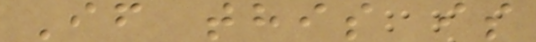If this is
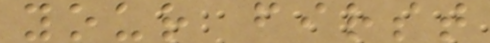your first
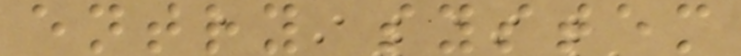entry system
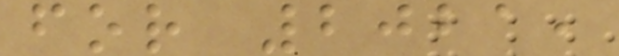for 2021,
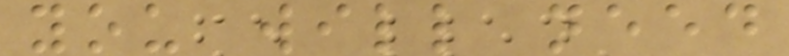you will need
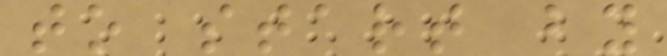to start by
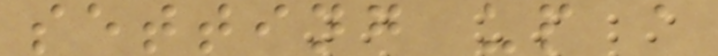setting up a
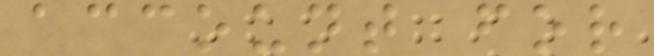account for
